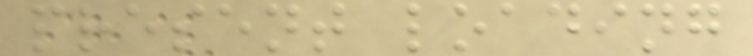present loading
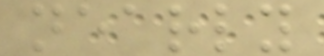nearly
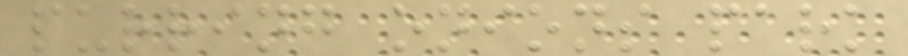purring onions park
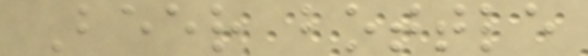Beer bottle
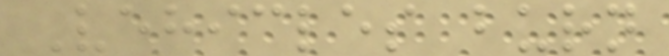Vehicles burn
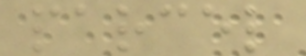parcel
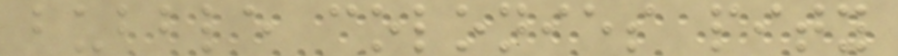bubble colonies pity
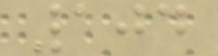104
